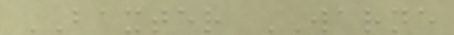BAXTER WARNE
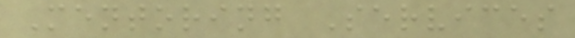Mentoring Services
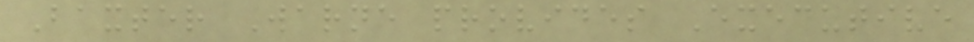Baxter Warne provides Executive
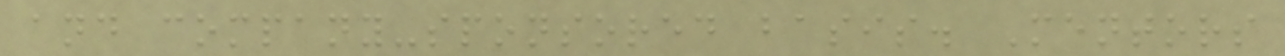and company-sponsored basis. Mentors
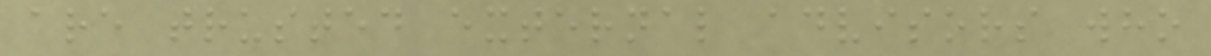are trusted external advisors who
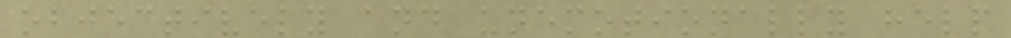objectively and unemotionally help
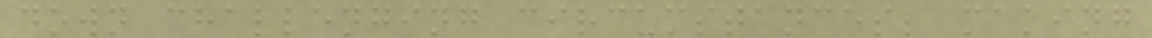down challenging circumstances; making
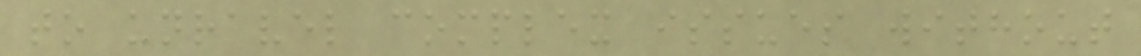to unravel complex issues without
